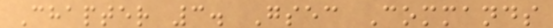Chapter 3. Gsec Commands
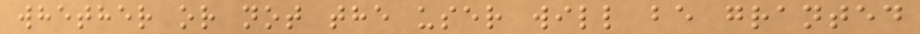whether or not the user will be granted
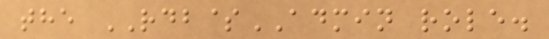the RDB$ADMIN role.
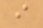i
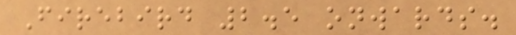Firebird 2.5 onwards.
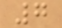7
